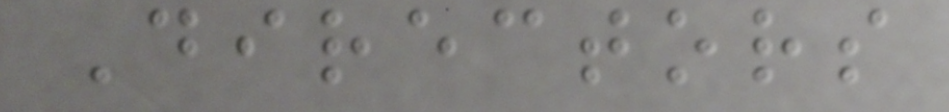Directors
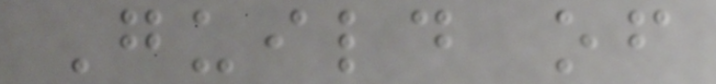Guild of
